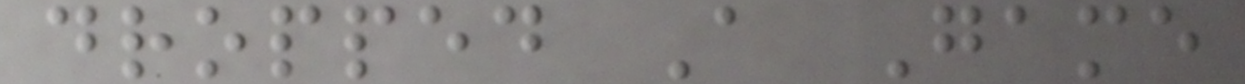dropped A Game
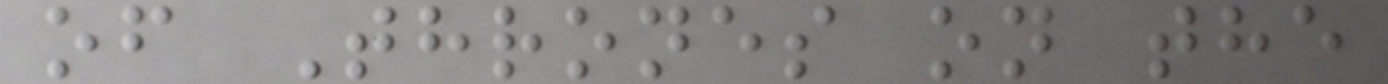of Thrones on the
